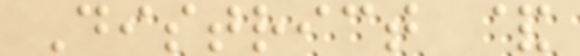District &
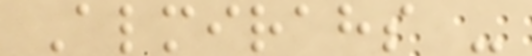Almirahs -
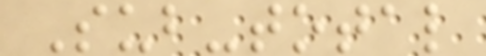Sub-total
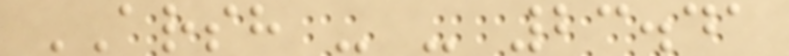ARSH - - 23.41
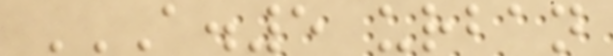A.5 URBAN
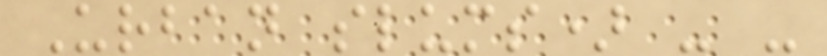Urban slums) - -
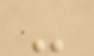-
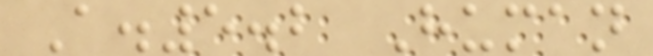A.5.2 Human
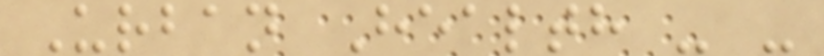Urban Health - -
